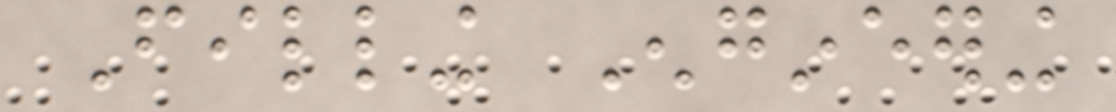Filling Engineering
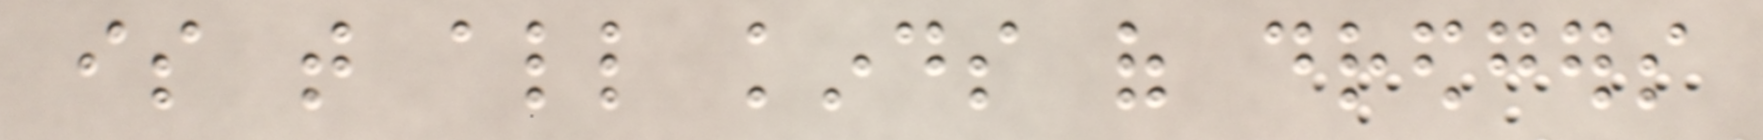is that all kinds of dredgers
